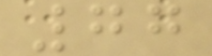77
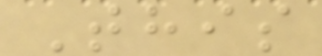This
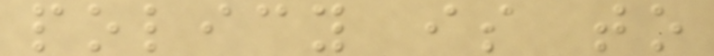policy is to
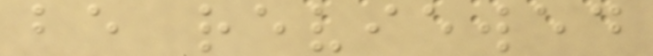be reviewed
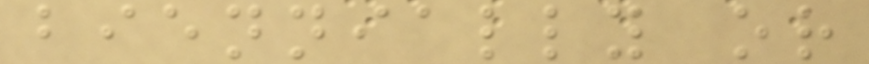biennially or
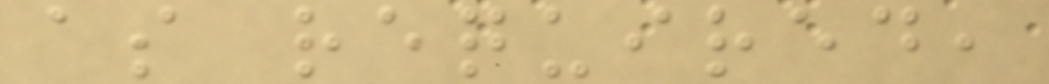as required,
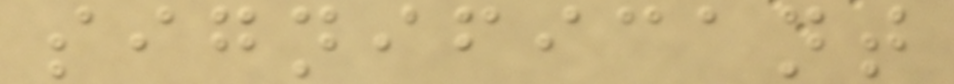significant
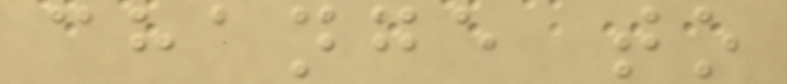change to
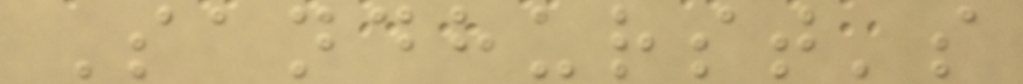Sandhurst's
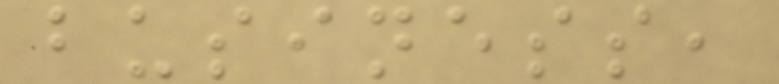business,
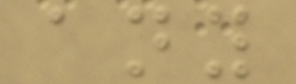any
